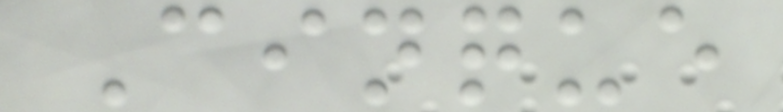Cinque
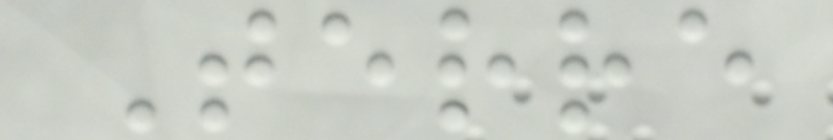Terre
